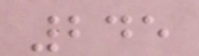245
